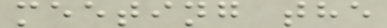meeting the
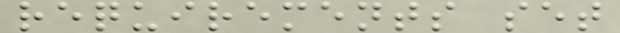requirements set
